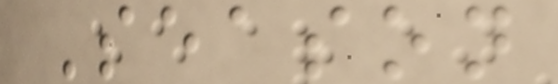Season
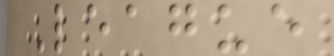League
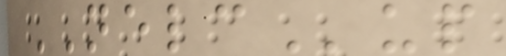NELCup
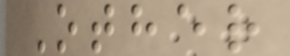Other
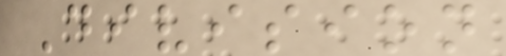Division
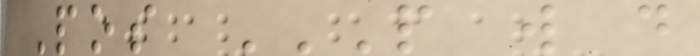Pos P W D
